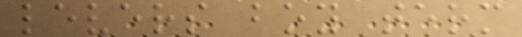levers boy term
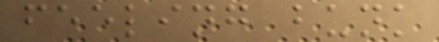feeling bunk
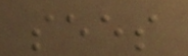sees
